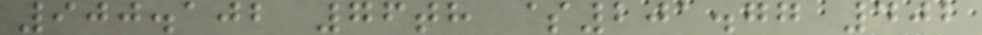900.102 76th $201.77 402
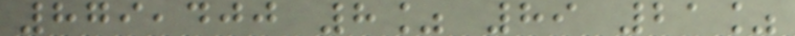879,400 8% 89 21%
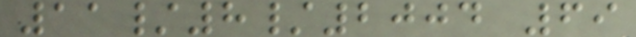11/8/2004 69
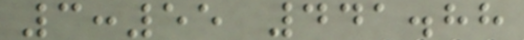3:55 441.88
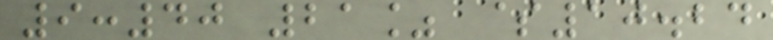9:40 21% $10.24
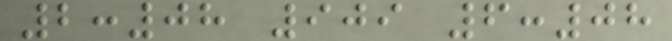2:08 909 6:08
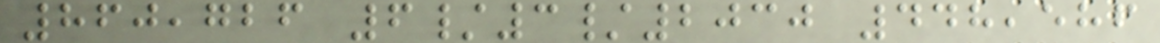860,726 6/3/2030 448,586
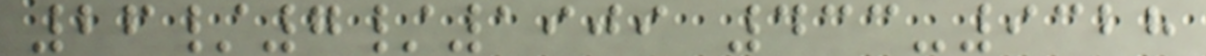26/7/1909 433-9328
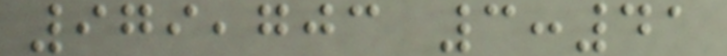979,703 3:41
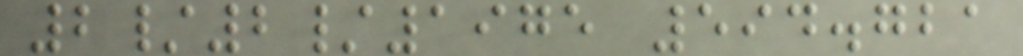2/2/1975 594.721
